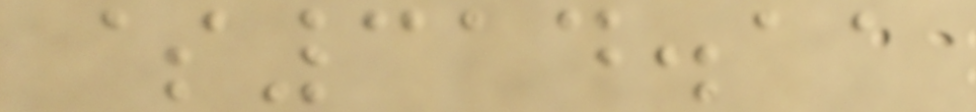$314.11
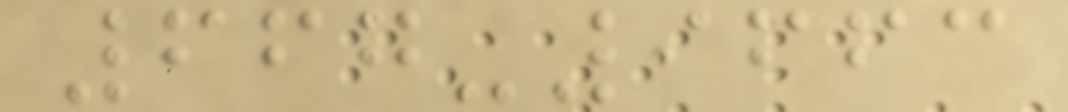667-9663
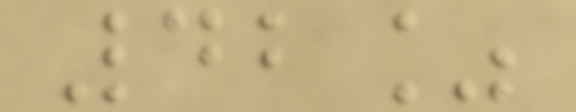42%
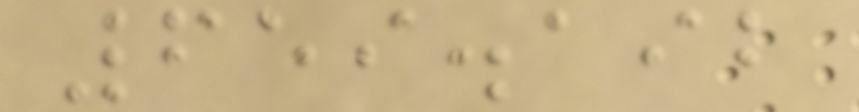659.192
